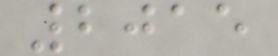2015
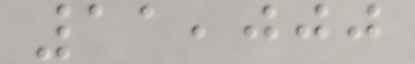11,000
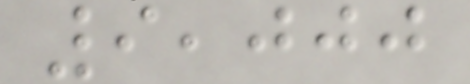9,000
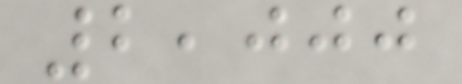2,000
